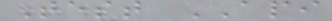Test API
